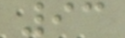93
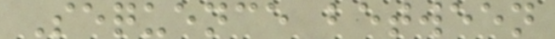Sequence between
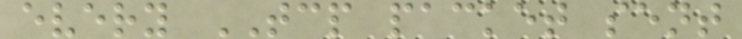every TCP packet sent
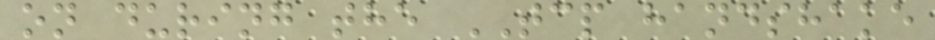on during the TCP handshake
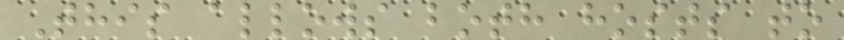This allows both hosts to
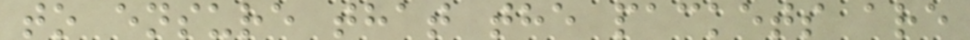to ensure that the packets are
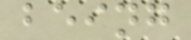being
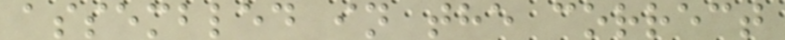assembled in the correct
